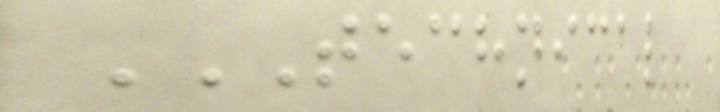TECHNICAL
